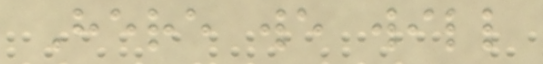Here we will
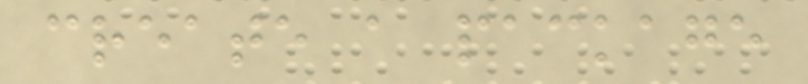create a package
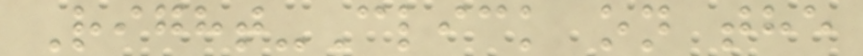Right-Click on the
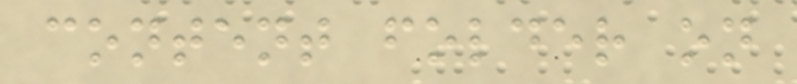content folder on
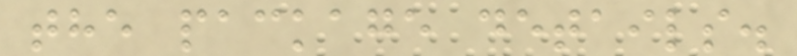the package details.
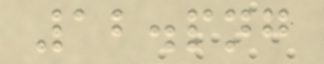12.png
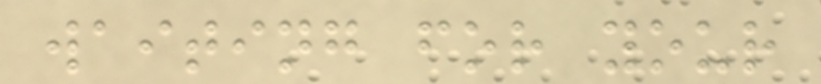waiting for your
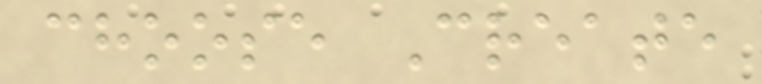choose Create
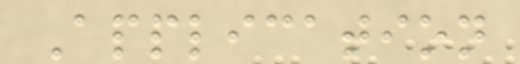Application
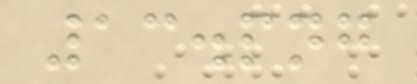13.png
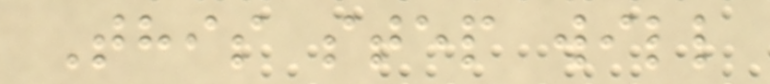This step will
